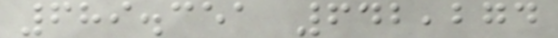689.351 642,274
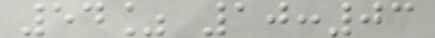54% 10:03
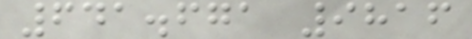641.671 9816
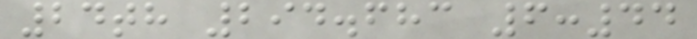24th 294.683 6:44
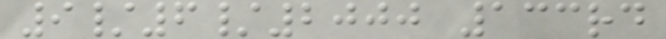9/6/2000 133rd
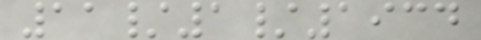11/1/1934
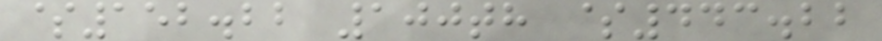$152.22 100th $443.22
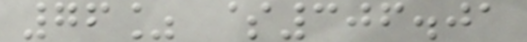76% $306.01
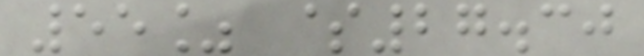55% $27.30
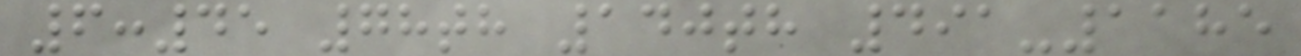6:45 78th 140th 491-1185
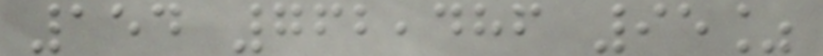154 762,486 95%
